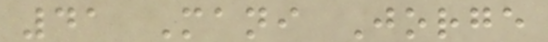41 Mani Jorge
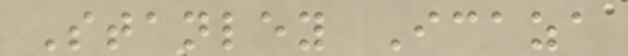Stanley Icaza
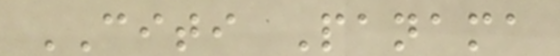CITI Panama
